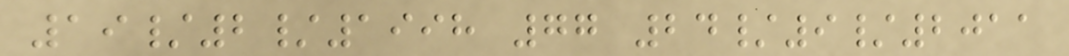19/2/1998 77 24/9/2011
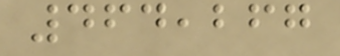464,267
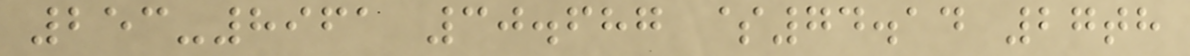253-8961 30.687 $74.14 27th
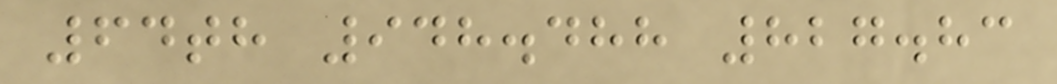64th 948.488 827.83
